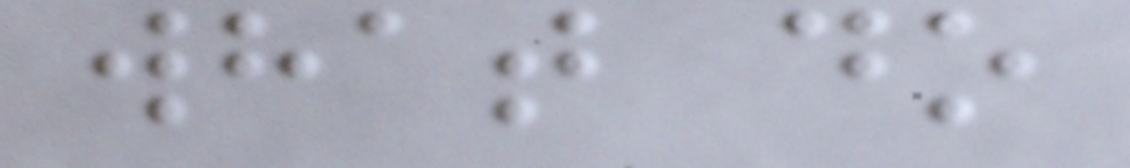what do
